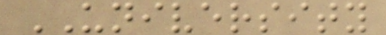UNIVERSITY
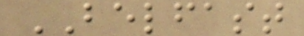BELFAST
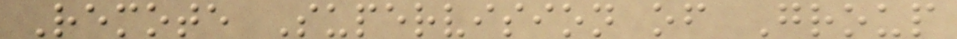Remote Supervision of Group
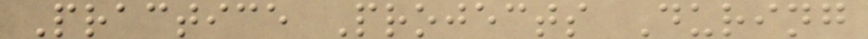Practice Projects During
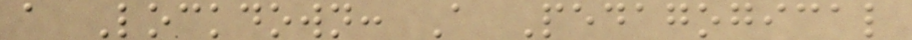a Lockdown: A Pedagogical
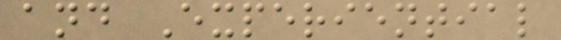and Experiential
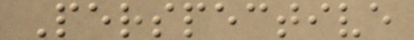Perspective
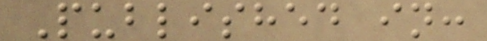Published in:
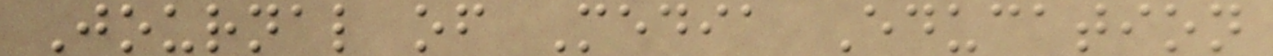Journal of Media Education
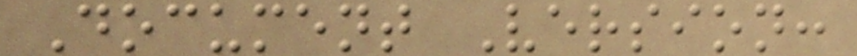Document Version:
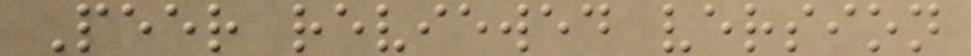Peer reviewed version
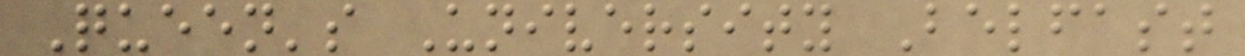Queen's University Belfast
